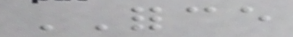FORCE
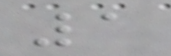1
